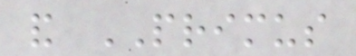and PRIMUS
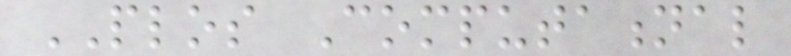PLOS Computational
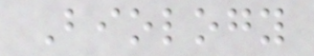Biology
